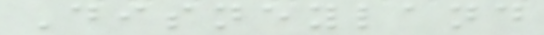Disneyland
